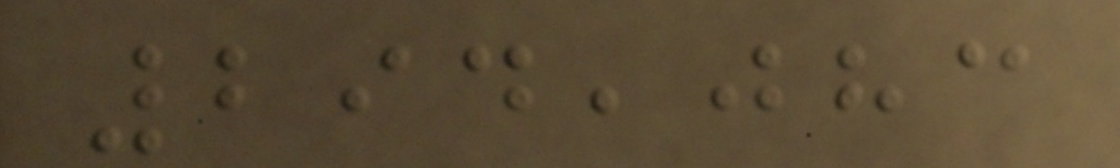294,083
